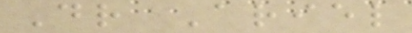Dr Ariel
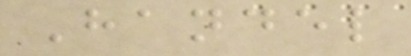Handel
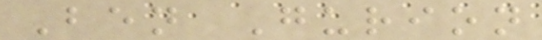Ben Gurion
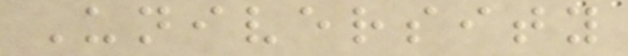University
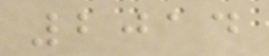2014
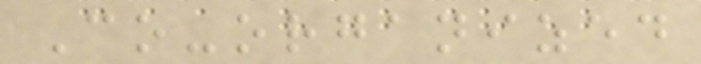Co-organized
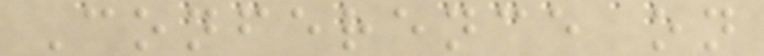Conference on
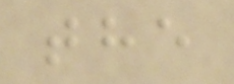the
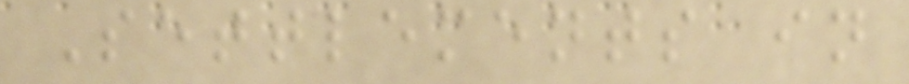Settlements in
